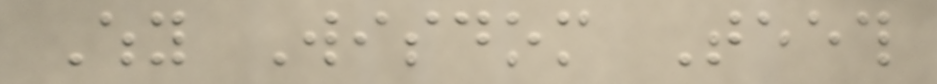Why Wisdom Teeth
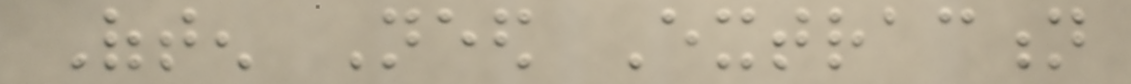Often Need Extraction
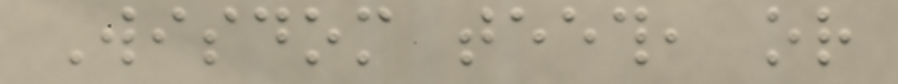Wisdom teeth, or
